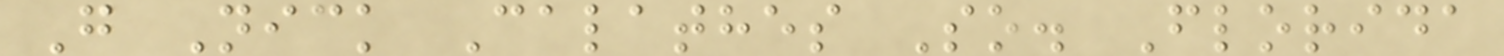G Nick Calathes So. Florida
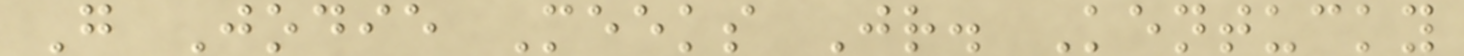G Jodie Meeks Jr. Kentucky
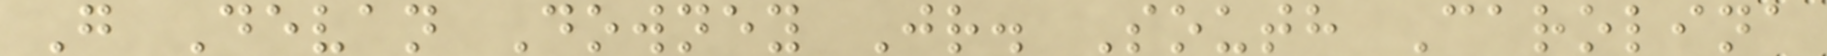G Devan Downey Jr. South Carolina
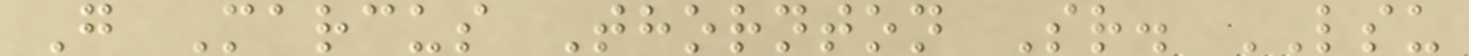G Marcus Thornton Sr. LSU
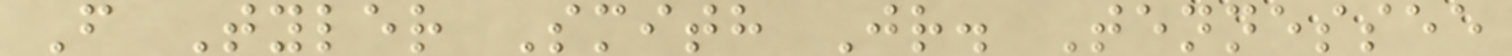F Tyler Smith Jr. Tennessee
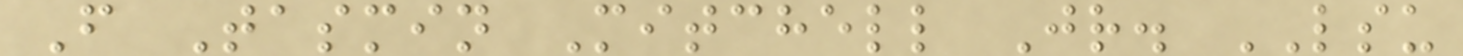F Tasmin Mitchell Jr. LSU
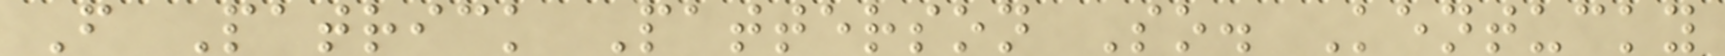F Patrick Patterson So. Kentucky
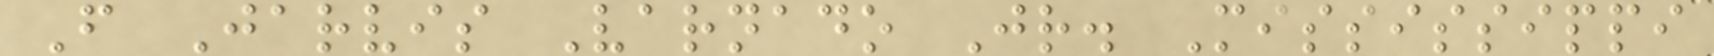F Jarvis Varnado Jr. Mississippi
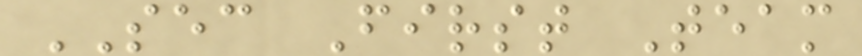SEC First Team
